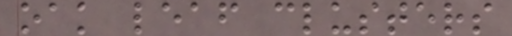oak leaf clusters
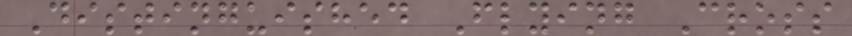Distinguished Flying Cross
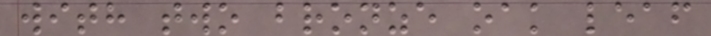with two bronze oak leaf
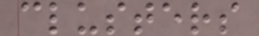clusters
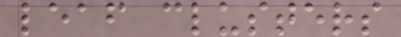leaf clusters
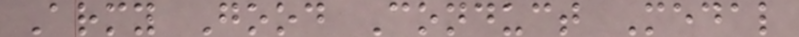Army Good Conduct Medal
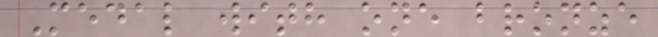Medal with one bronze
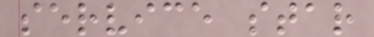service star
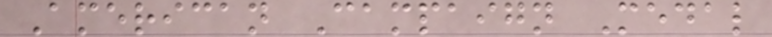American Campaign Medal
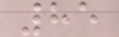85
